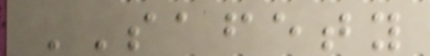SAFETY
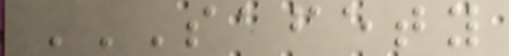SAFETY
